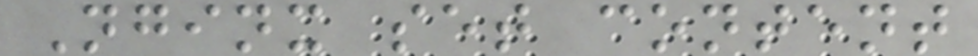Nginx set content
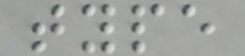type
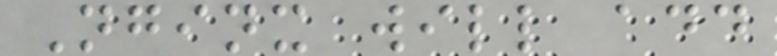Nginx will add
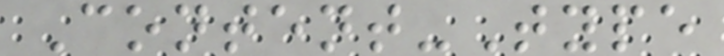Content-Type
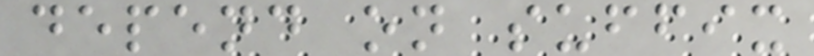depend on suffix
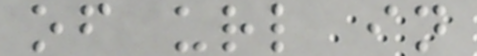of url in
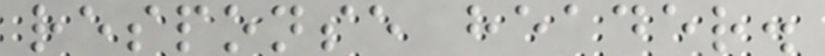response header.
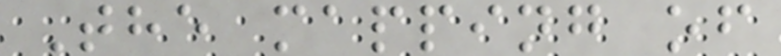The mapping of
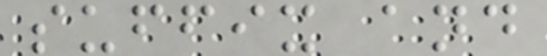suffix and
